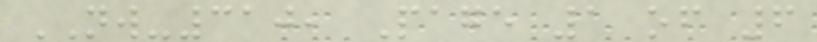NW-310, Page 1 of 6
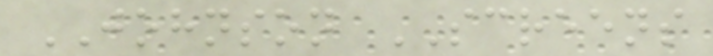JOHNSON SCREENS
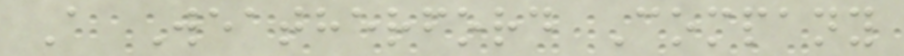A Weatherford Company
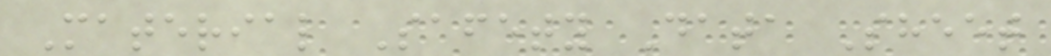Material Safety Data Sheet
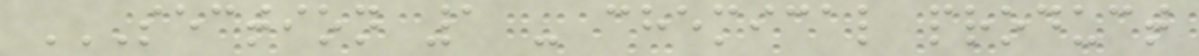SECTION 1 - CHEMICAL PRODUCT
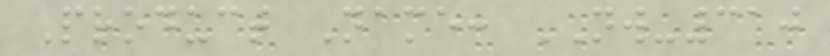Product Name: NW-310
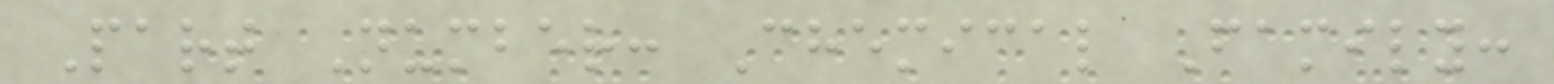Part Number: Chemical Family:
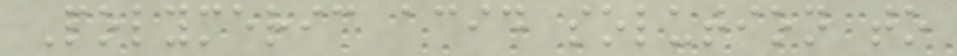Polymeric acid solution to
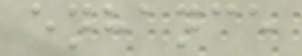enhance
